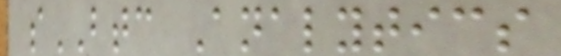sBTC Analytics
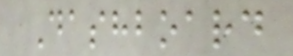Dashboard
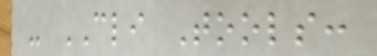- CLI Tools:
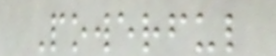Powerful
